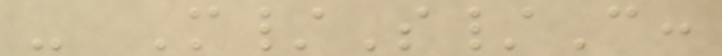- M/S/C:
